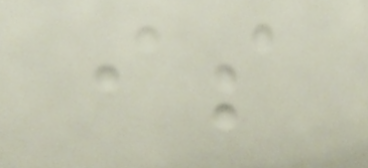is
